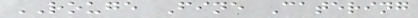ROUGE Fine Catering
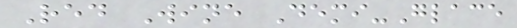Red Wine Demi-Glace
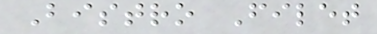Bistro Filet
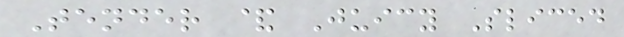Tender & Juicy Sliced
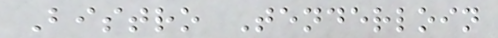Bistro Tenderloin
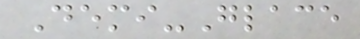Demi-Glace
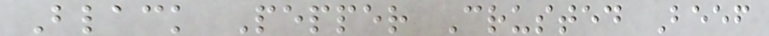Black Pepper Crusted Beef
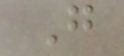G
